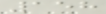158
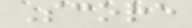Score
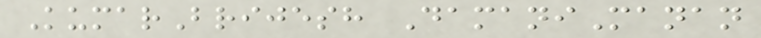KumarBrijesh DamaniManan
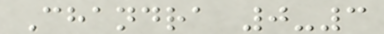Chandra 0-3
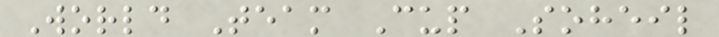World Team Cup Soheil
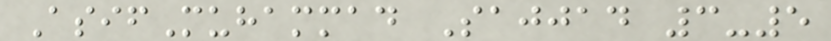AsifMuhammad Sajjad 3-5
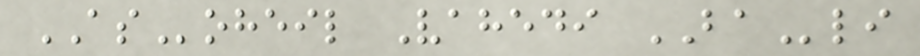ASoheil Vahedi BAli
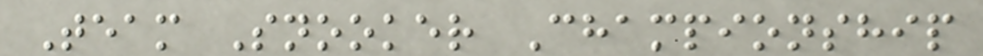Team Snooker Championship
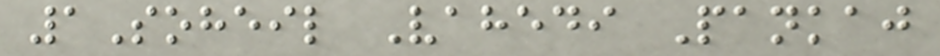1Soheil Vahedi Pankaj
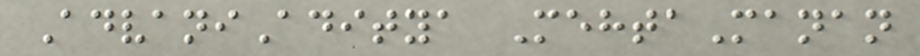AdvaniAditya MehtaManan
